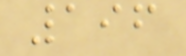196
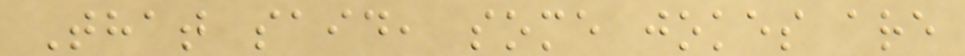That said, some jokes are
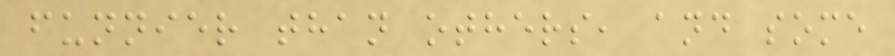funnier than others, and some
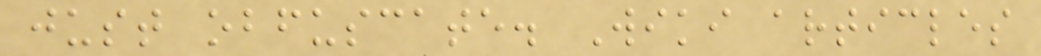just obfuscate. Wiki articles
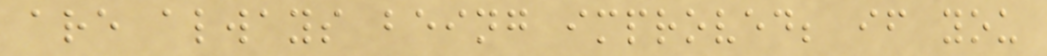are always being improved; if you
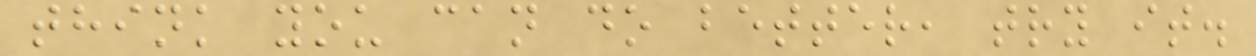think you can do better, try it.
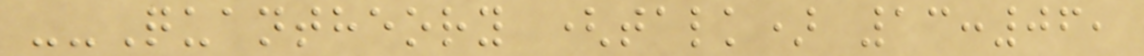--Quantheory (talk) 13:06,
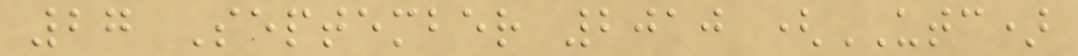27 September 2010 (UTC)
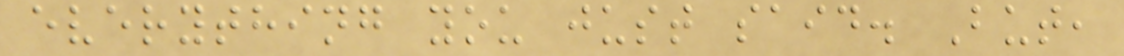everything you just said. But,
